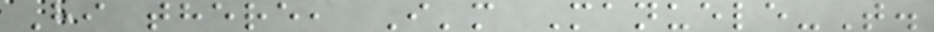Hi there, I'm Manuele-T.
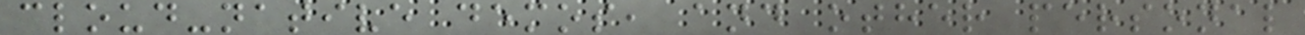cloud-native demos, and other personal
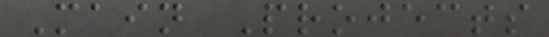Main Projects
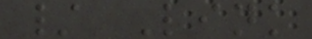/ Link
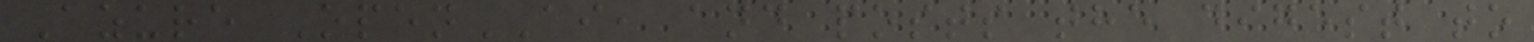Azure OpenAI, and posts the digest to
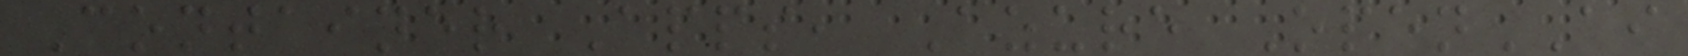Container Apps, Azure OpenAI
